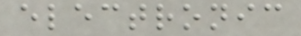electronic
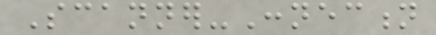Scanner-Connection
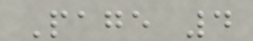Page 4
